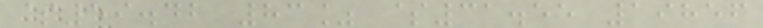$59.42 83% $31.55 19856
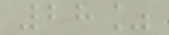28%
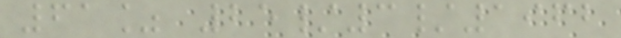61% 25/3/1962
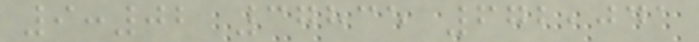9:02 37835 672,041
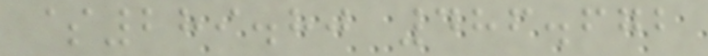$289.80 486.672
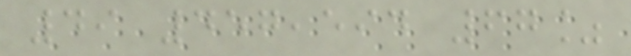49 457,594 67%
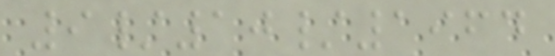9/10/1964
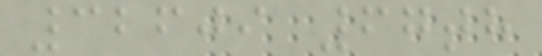32609 67th
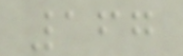167
